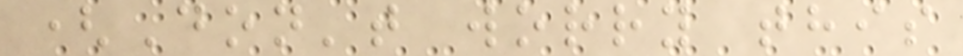(Don't worry this
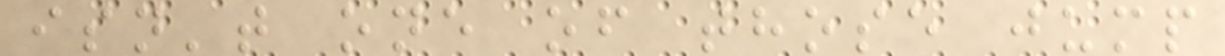isn't one of those jump
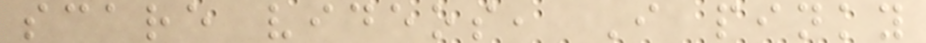scare videos, I pinky
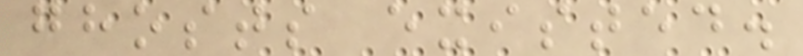ghosts existed.
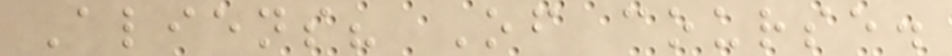Aliens? Of course.
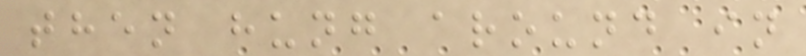then hung around in
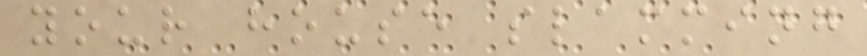your house slamming
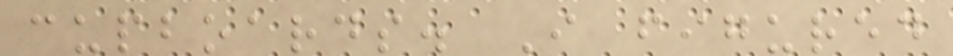cupboards. I figured
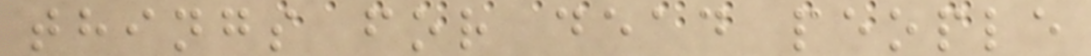things for dead people
